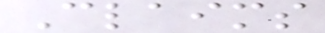Claims
